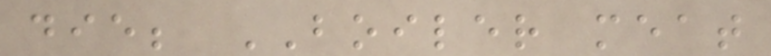die; BOILER meat
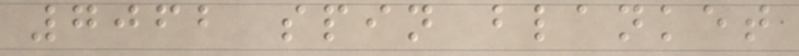7062 spin blanket
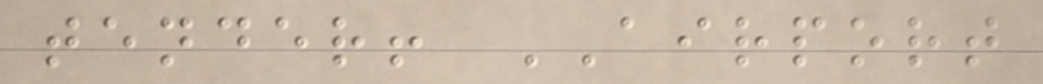tender! AIRPORT
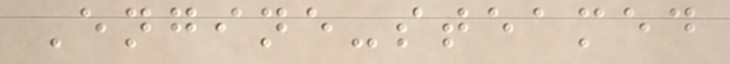Engine-steamed
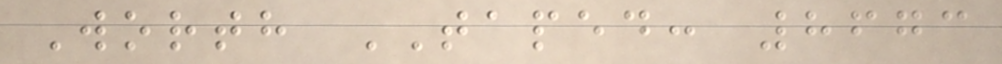Worth TAPED: 8673
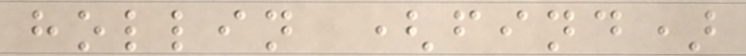hollin (find)
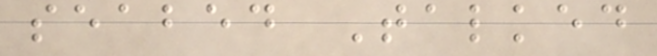seabed Talked
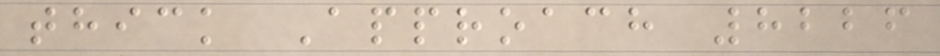thick Approach 8226
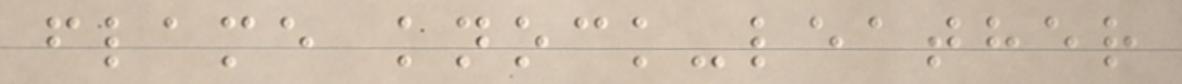flame knock-leather
